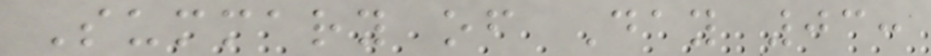Summary of Day 03:
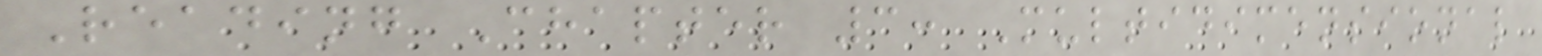Reading Chapter 3: Multidimensional
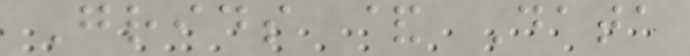Grids & Data
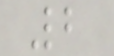2
